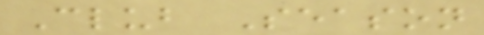Club Season
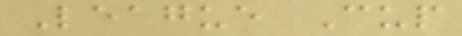League Cup
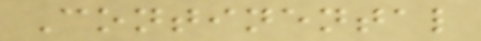Continental
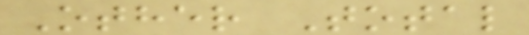Other Total
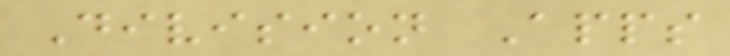Division Apps
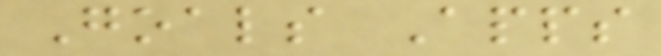Goals Apps
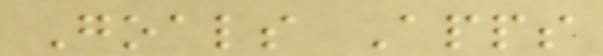Goals Apps
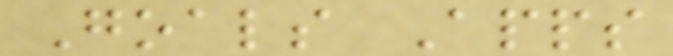Goals Apps
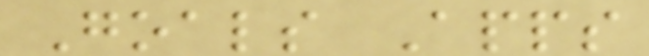Goals Apps
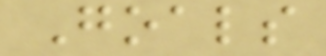Goals
